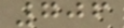706
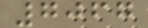7067
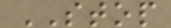STOP
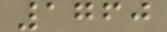1760
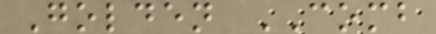Golden COMB
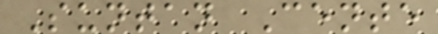Suntan Cente
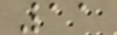11
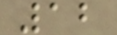12
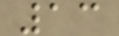13
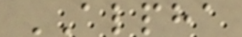ALPHA
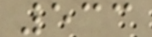533
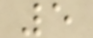5
